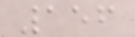156
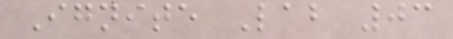Ignite Lab 03
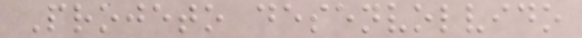Projeto desenvolvido
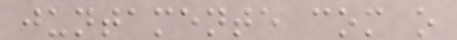juntamente com o
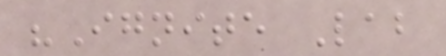"Ignite Lab
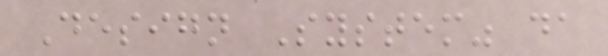Design System" da
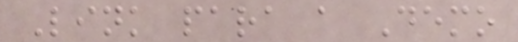Link para a Demo
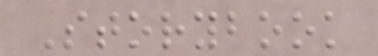Storybook
